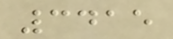3415
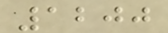1200
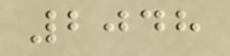2048
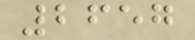2657
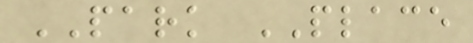PARK PLACE
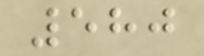580
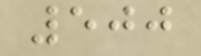500
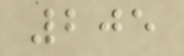205
